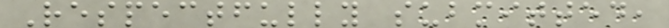Respectfully submitted,
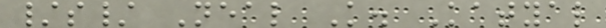/s/ Neal K. Katyal
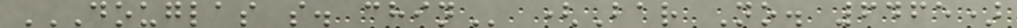DOUGLAS S. CHIN (Bar No. 6465)
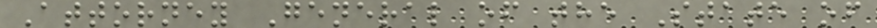Attorney General of the State of
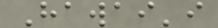Hawai'i
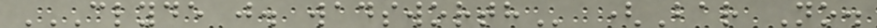CLYDE J. WADSWORTH (Bar No.
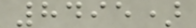8495)
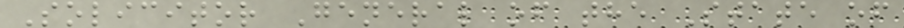Solicitor General of the State of
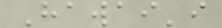Hawai'i
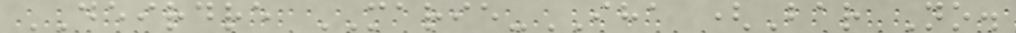DEIRDRE MARIE-IHA (Bar No.
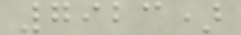7923)
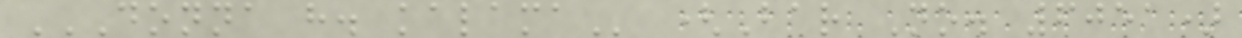DONNA H. KALAMA (Bar No. 6051)
